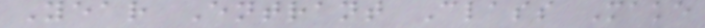Year Entrant Class Make
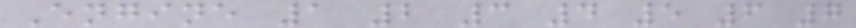Engine 1 2 3 4 5 6 7
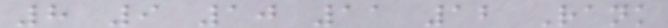8 9 10 11 12 Rank
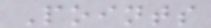Points
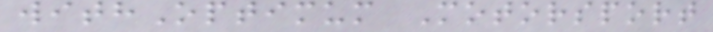withOptimum Motorsport
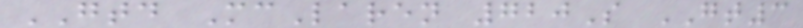GTD McLaren 720S GT3
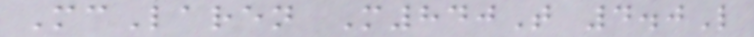McLaren M840T 4.0L
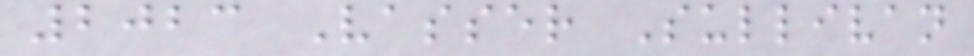2023 Vasser Sullivan
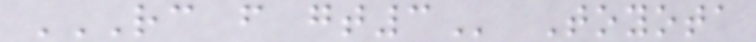RC F GT3 Toyota
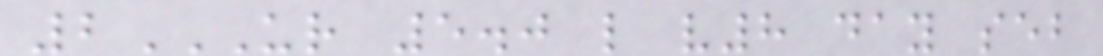2UR 5.0 L V8 DAY SEB
